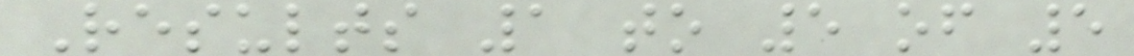Results 1 to 5 of 5
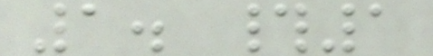1. #1
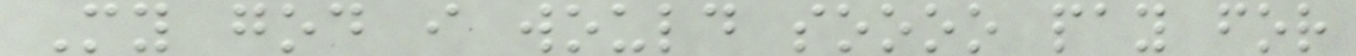My god i would soooo pay for
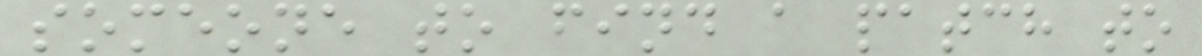someone to find a patch to
